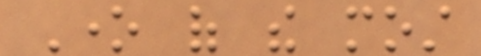One of the most
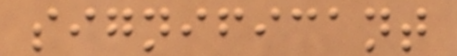significant
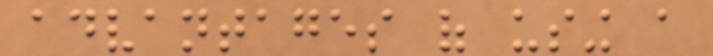advantages of using a
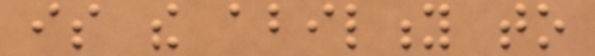is the ability to
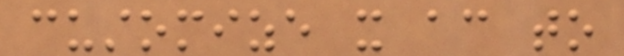customize it according to
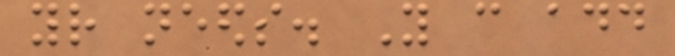your needs. You can add
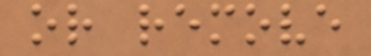or remove
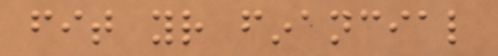fit your financial
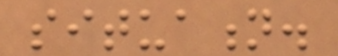situation.
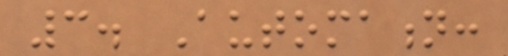3. Automation:
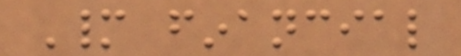Many financial
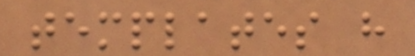templates have
